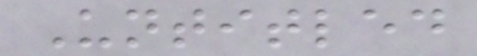Untitled
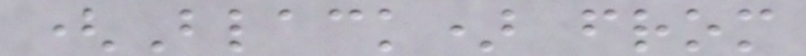(Black) from
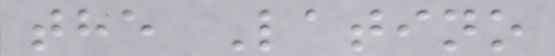the Latino
